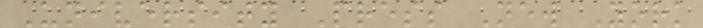University Press New York
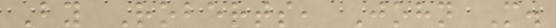By Roberts, John M.
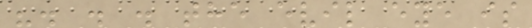". . . the evil eye is
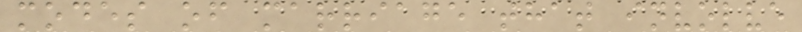modes of marriage that involve
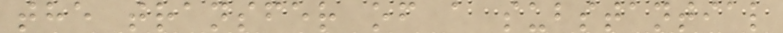the transfer of a substantial
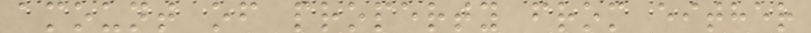amount of property from either
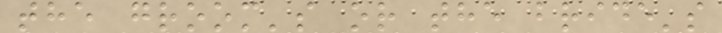the groom's or the bride's
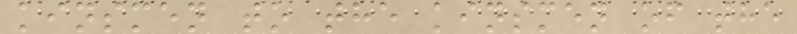kinsmen to the kinsmen of the
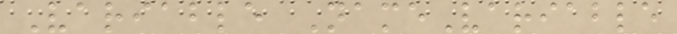Variable NameVariable
